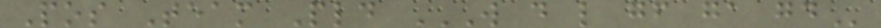Pos Team Pld W D L GF GA GD
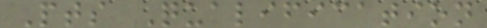Pts Qualification
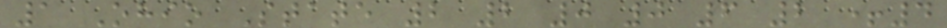1 Ohio State 2 2 0 0 6 2 +4
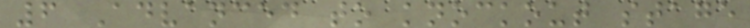6 Advanced to knockout stage
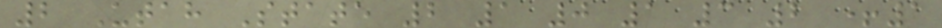2 Utah State 2 1 0 1 3 2 +1
